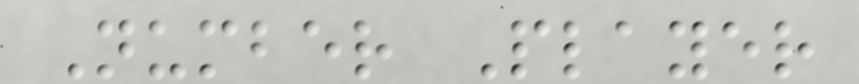Number Player
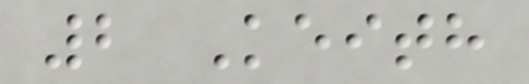2 Keith
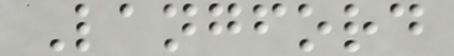Langford
